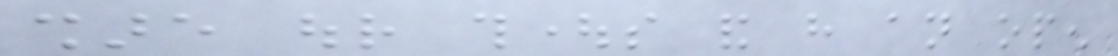share our thoughts and have an open
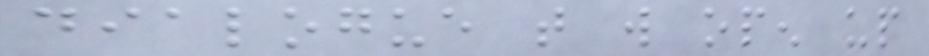dialogue that will open up
